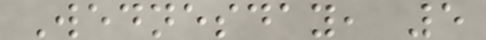Wednesday, 5
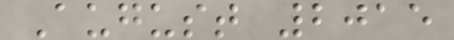August 2015
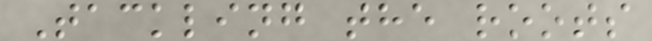Tackling the roots
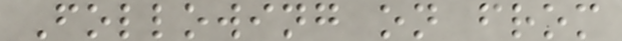Following on from
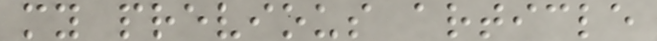my previous article
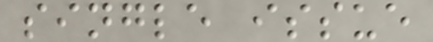single issue
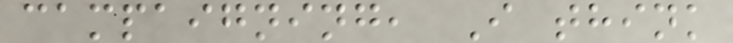campaigning, I think
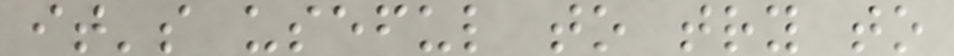it's useful to try to
